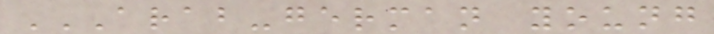ARAB-GERMAN YOUNG
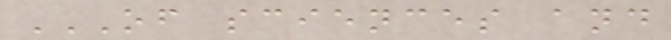OF SCIENCES AND
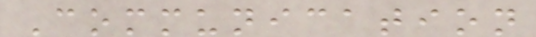Communication
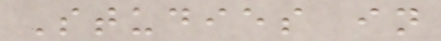Studies in
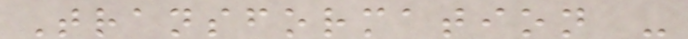Transformation -
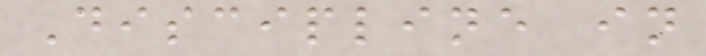Discipline in
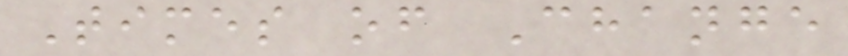Times of Change
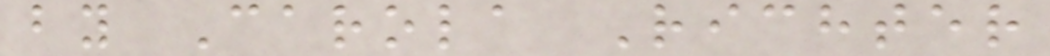by Carola Richter
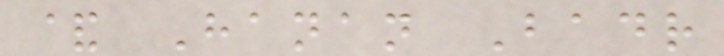& Hanan Badr
